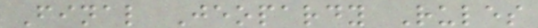Final Jeopardy Rules
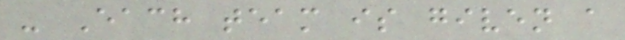- Each team is given a
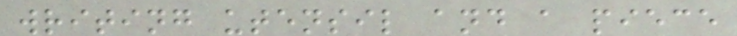writing utensil and a piece
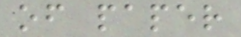of paper
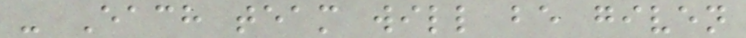- Each team will be given
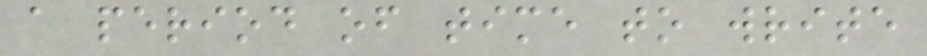a period of time to write
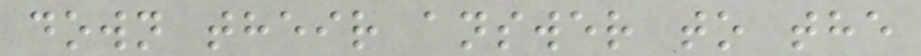down their answer to the
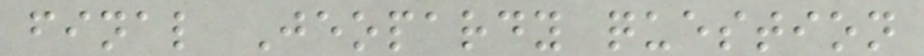final Jeopardy question
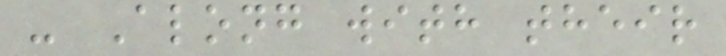- Along with their
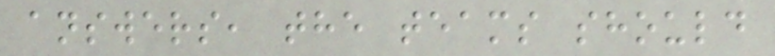answers, the teams should
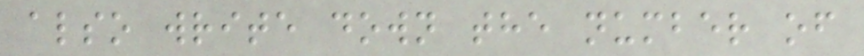also write down the number of
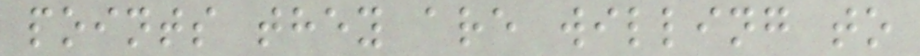points they are willing to
